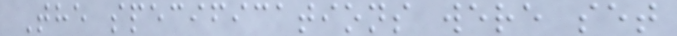The specifications were set
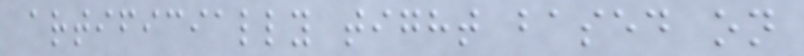artificially tight based on
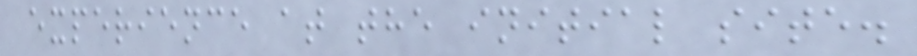experience at the initial site.
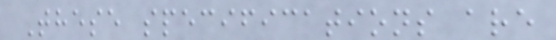These specifications are
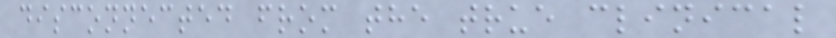disconnected from the true clinical
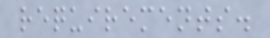requirements.
